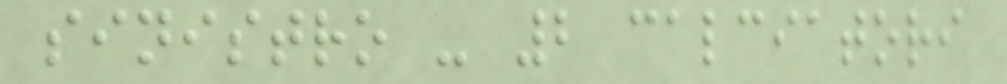sinistro - 2 calciatori
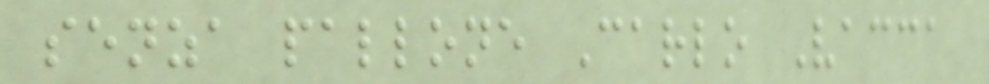senza pallone Carlo Vacca
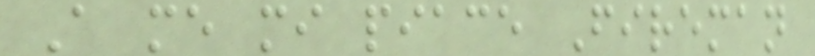A me mi piace Fireman
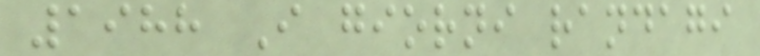1988 I giorni randagi
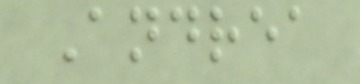Andrea
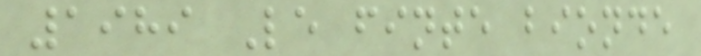1989 Le finte bionde
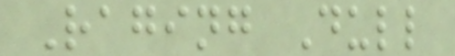Raging Dull
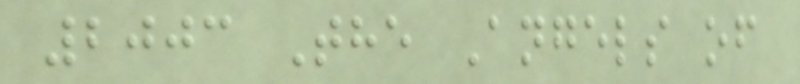2003 The Angels of
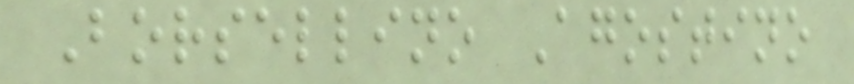Borsellino Agostino
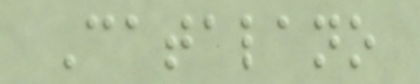Catalano
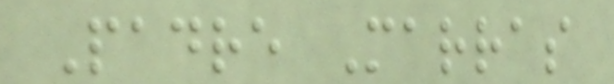Padre Marras
